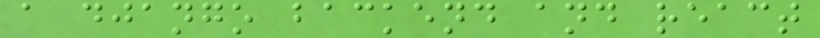a django backend and react
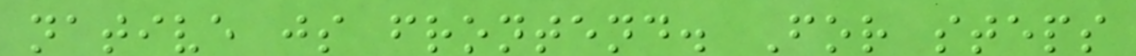native js frontend. For steps
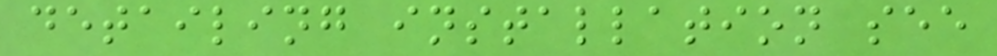detailing installation see
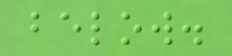below.
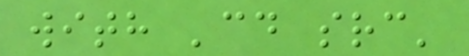with 'cd src'
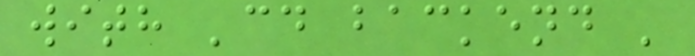with 'cd backend '
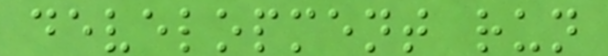development run
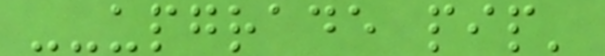--upgrade pip'
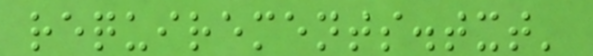requirements.txt'
